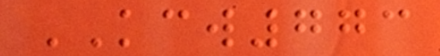KCW773
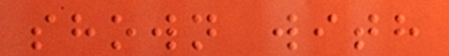shown with
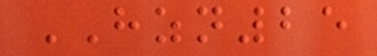HZN25
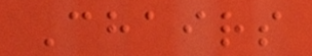Chairs
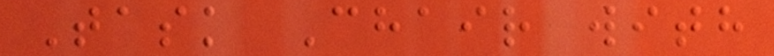Task Chair with
